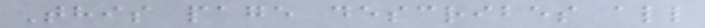This page describes all
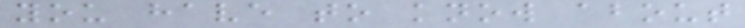you have to know about
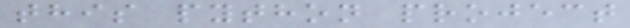this python project
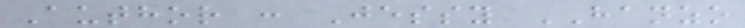Author : Jessy HANZO
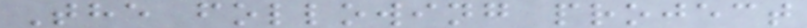The following project
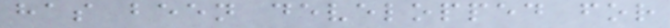has been developped for
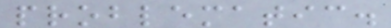problematic.
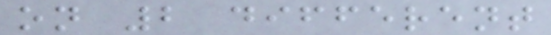on 2 different
